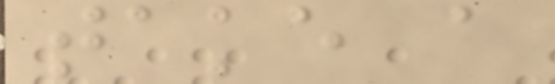take a
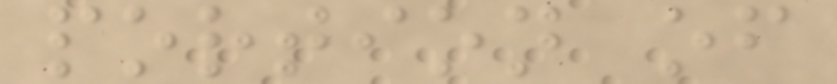portion of
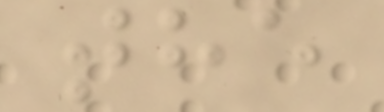the
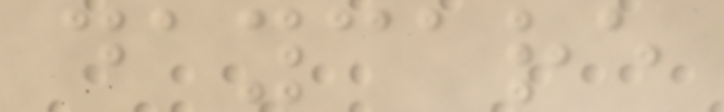daycare
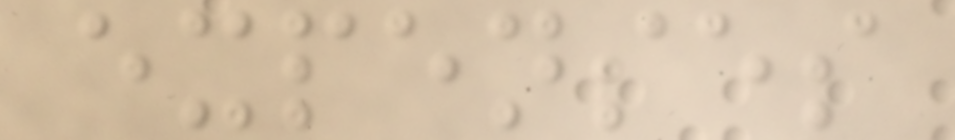expenses
